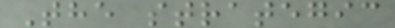The strategic
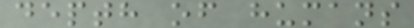depth of humans
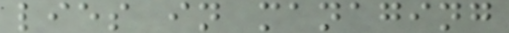lies in managing
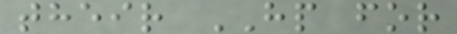their HP for
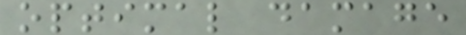optimal damage
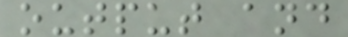output and
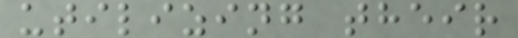utilizing their
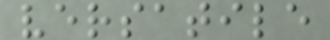versatile
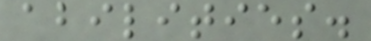abilities.
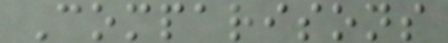Comparisons
